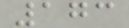173
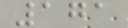171
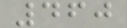460
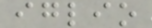iglio
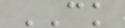CK
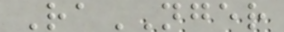RaNGER
